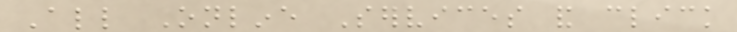All Online Services and click
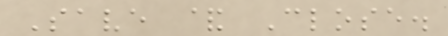Save & Close.
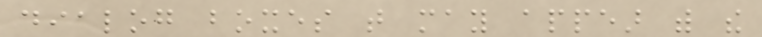dialog boxes that may appear with the
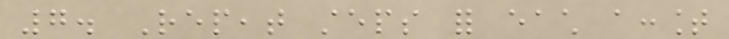7. Repeat steps for each account
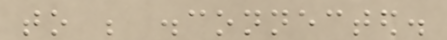to be disconnected.
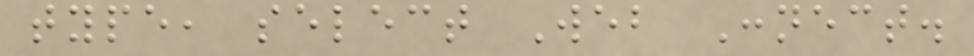type, select Web Connect.
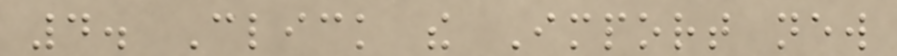4. Click the Import new
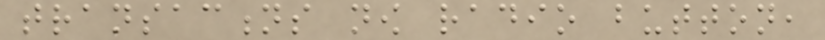transactions now radio button,
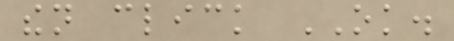then click OK.
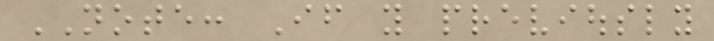NOTE: If you previously
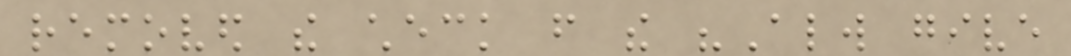removed the check from the "Always give
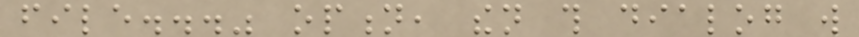file..." option, then this dialog will
